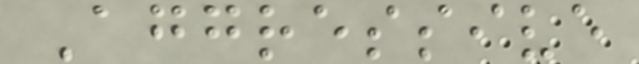Aggressive
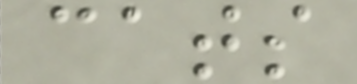cats
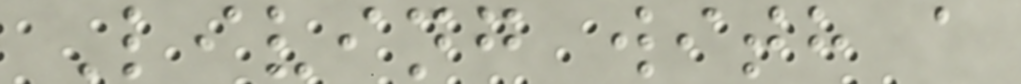Living with a
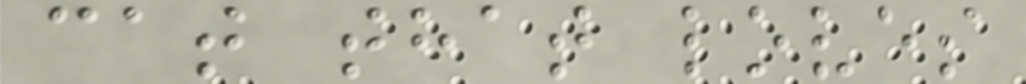cat that loves
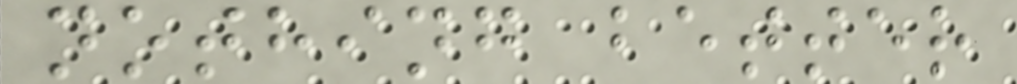nothing better
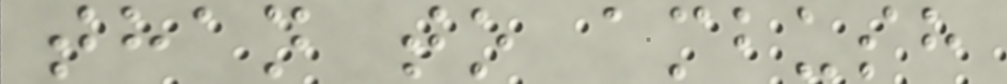than to ambush
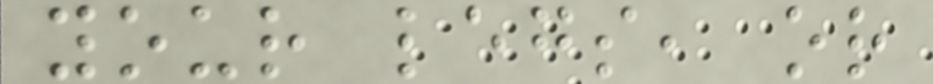your legs, or
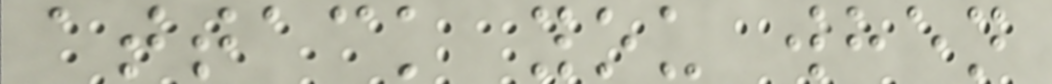attack you when
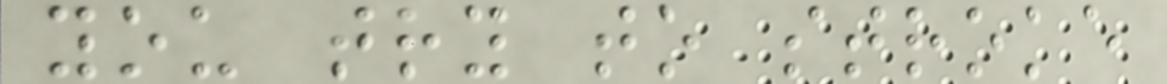you try to stroke
